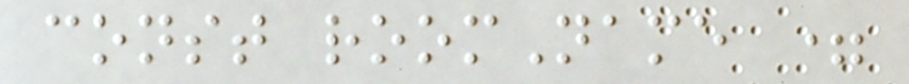const roomName =
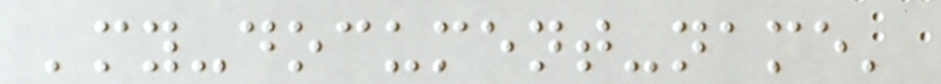'my-document-name'
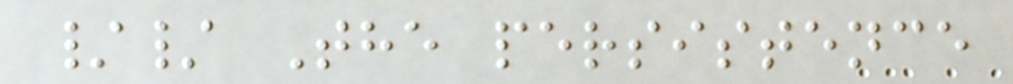// The persistence
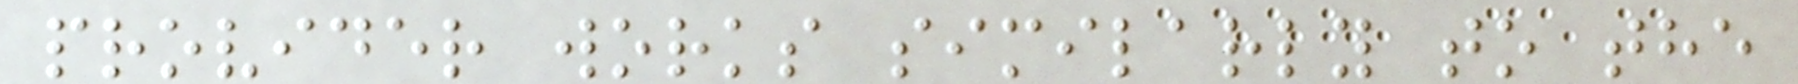provider works similarly to the
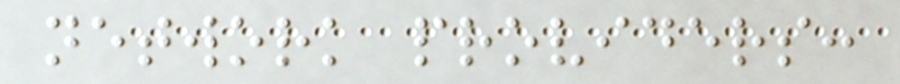network providers:
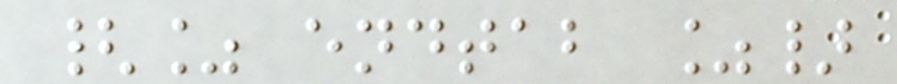{% endtab %}
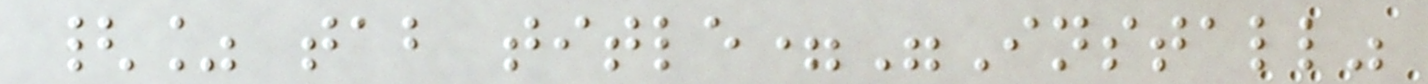{% tab title="Install"
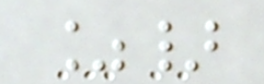%}
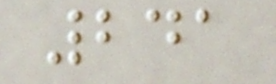241
